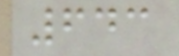643
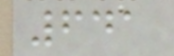641
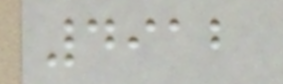4912
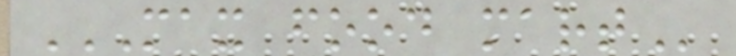MAX FOOD MART
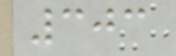303
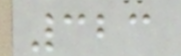323
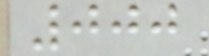000
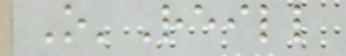O'Reill
